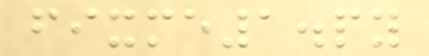fixme1.py
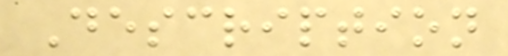Description
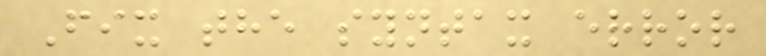Fix the syntax error
